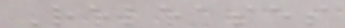Releases
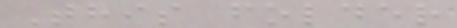This folder
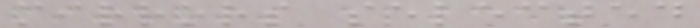mirrors selected
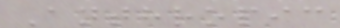Anthropic
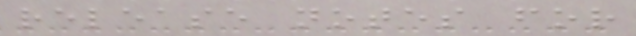release notes for
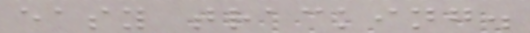easy tracking.
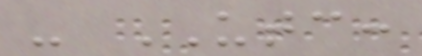- UTC:
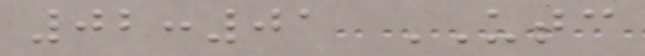02:01 UTC
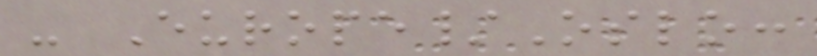- Europe/Oslo:
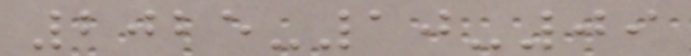2025-10-09
